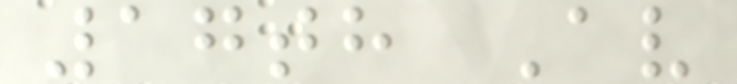17th Av
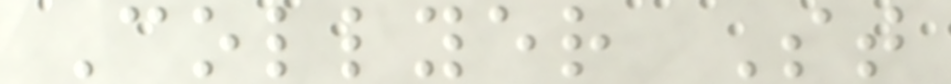Collyer St
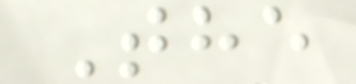The
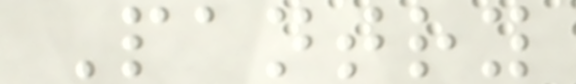Pantry
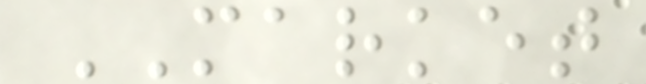MARKET
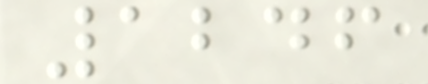1246
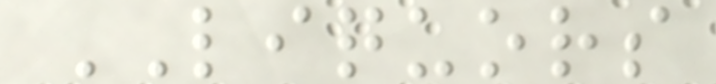LIQUORS
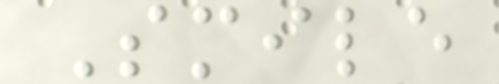Smile
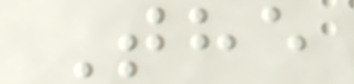The
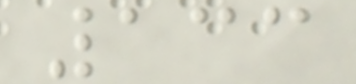133
